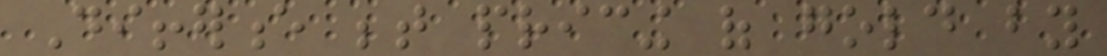Difference between pricing of gold by
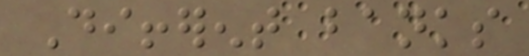Different banks
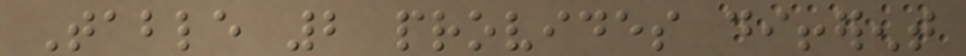Table 2 provides different
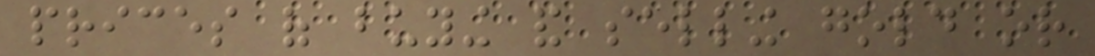prices of buying and selling gold or
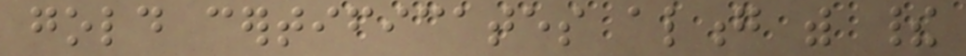gold certificates along with their
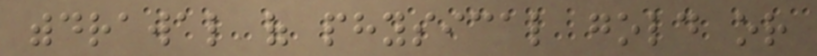withdrawal of physical gold or
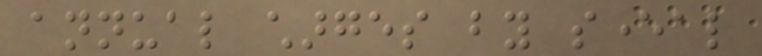annual charges by several
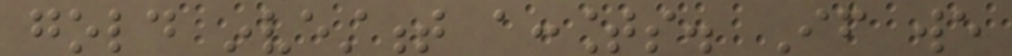gold investment accounts. If we
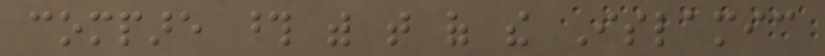compare those with that of the Islamic
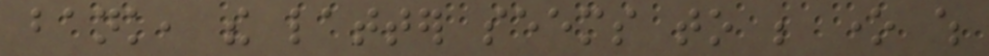bank, the latter seems to be one which
